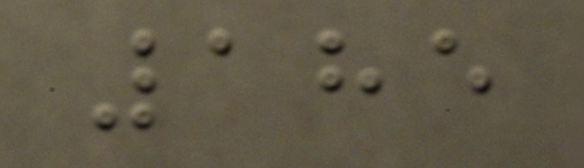185
